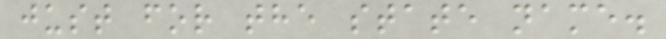just for the state name.
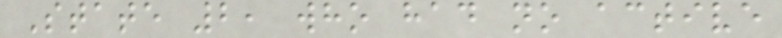State 2, who had no active
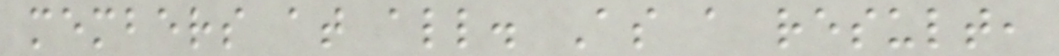members at all. As a result,
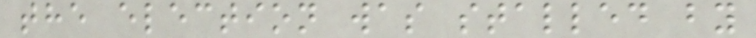the election was stalled by
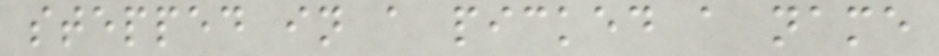stepped in a picked a name
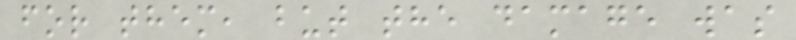for them, but the damage was
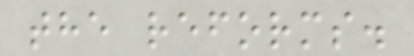the reforms.
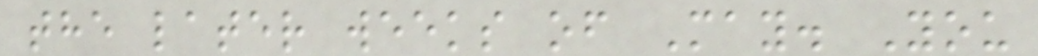the later weeks of May. You
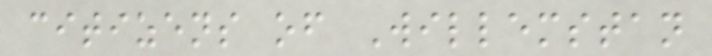citizens of Willemstan
